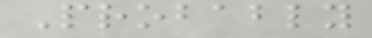Probably
